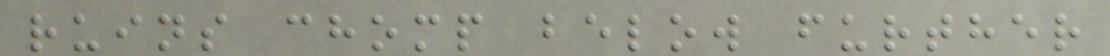ruins chomp below further
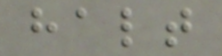halt
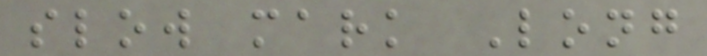slow mark Long
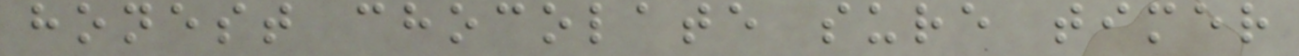honest chocolate sure timer
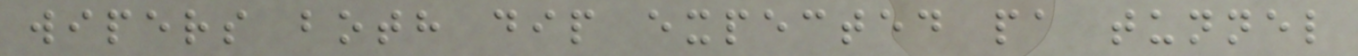wipers both dip expected pa tunnel
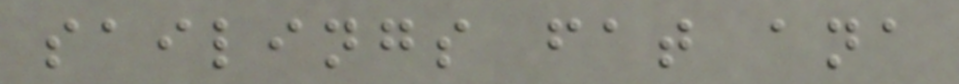sailings fat ana
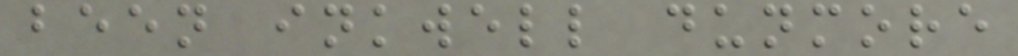been inkwell dunmore
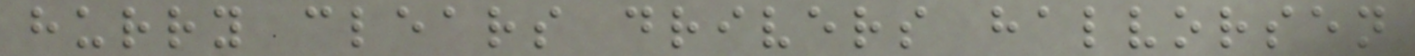hurry clears drivers halvorsen
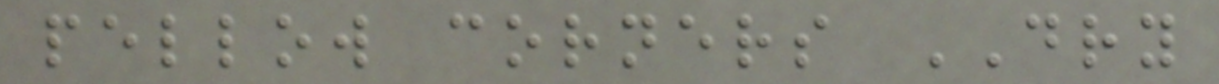pellow corners DRY
